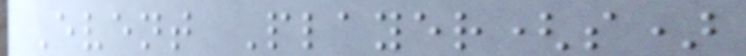Event Player(s)
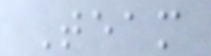Team
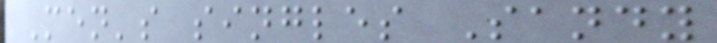Men's singles Sandy
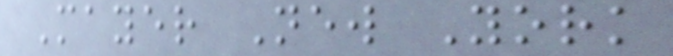Mayer New York
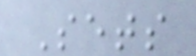Sets
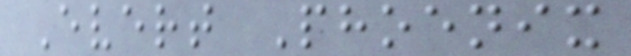Evert Phoenix
